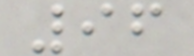96
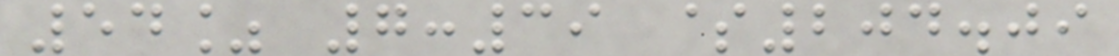54% 7:39 $204.09
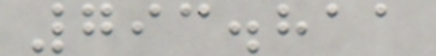793.811
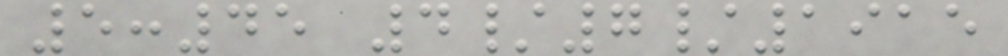5:45 4/7/1915
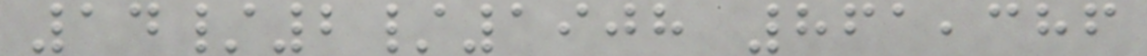14/2/1908 861,386
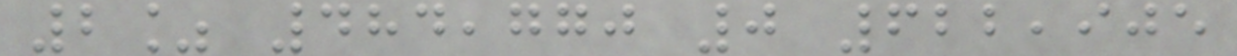2% 484,770 0 622,905
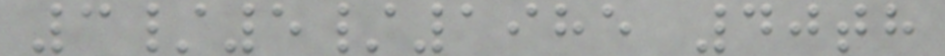3/5/1985 40th
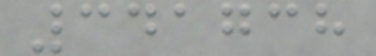341738
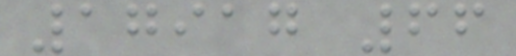17917 66
